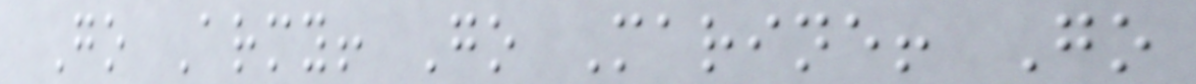Go Army! Go Marine! Go
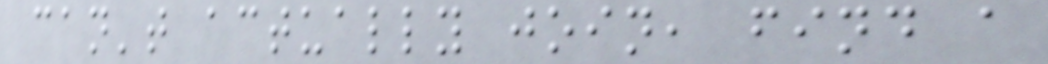can't actually join, find a
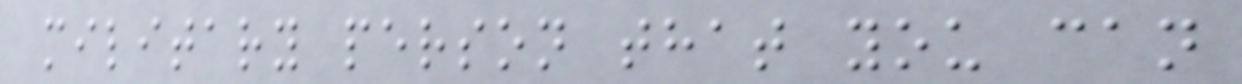military person that you can
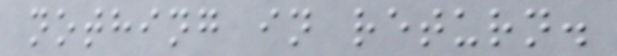nothing in return.
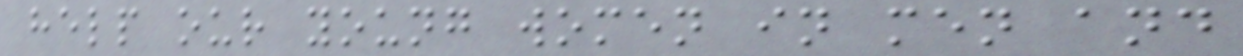help our young women in men and
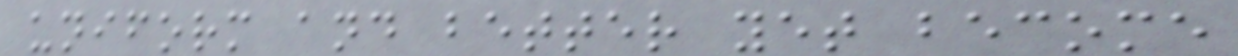uniform and better yet become
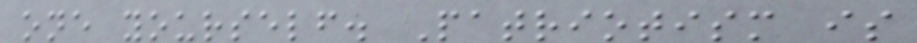one yourself. Patriotism is
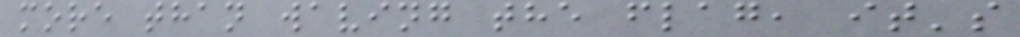more than waving the flag, it's
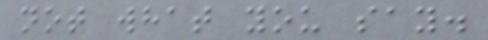not what you say.
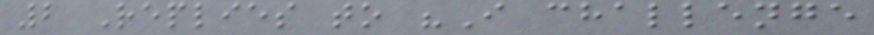2 Replies to "I challenge
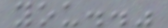you.."
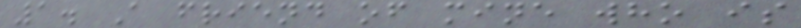1. A friend of mine who is
